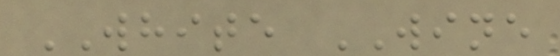WHITE WINE
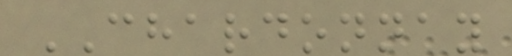CHARDONNAY
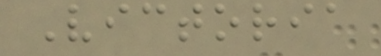Victoria
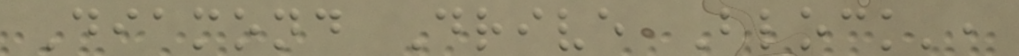Diamond Drive Block',
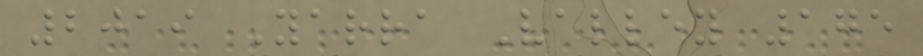2019 Yarra Valley 175
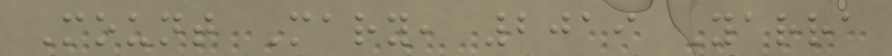Mount Mary, 2019 Yarra
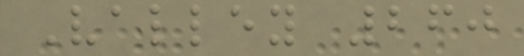Valley 260
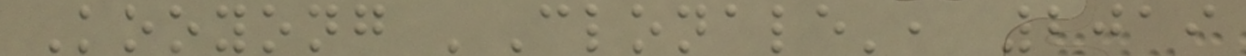Kooyong 'Clonale', 2019
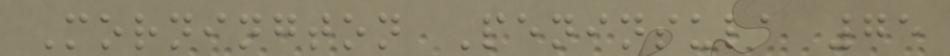Mornington Peninsula 75
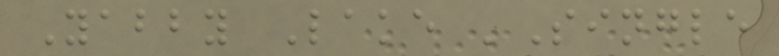Yabby Lake 'Single
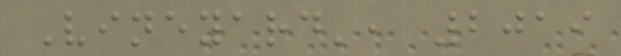Vineyard', 2019
